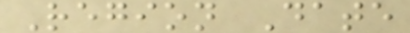Region Date
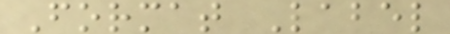Format Label
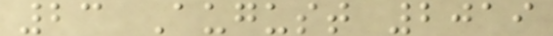23 August 2019
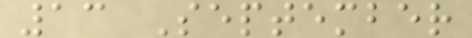13 September
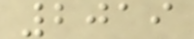2019
